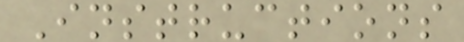Instructions
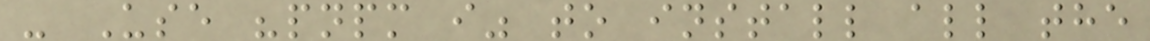- Use "pnpm i" to install all the
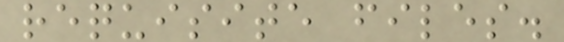requisite files.
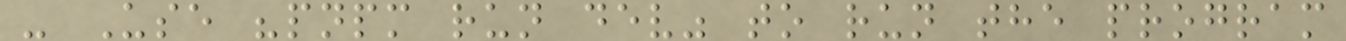- Use "pnpm run dev" to run the program
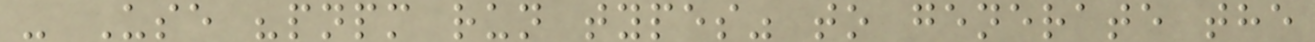- Use "pnpm run types" to generate the
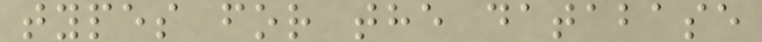types for the database
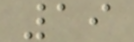19
